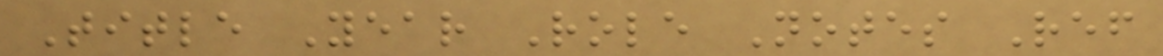Title Year Role Notes Ref
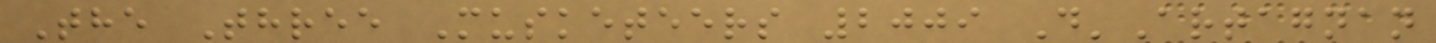The Three Musketeers 2009 D'Artagnan
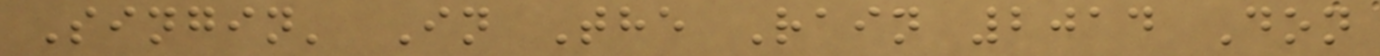Singin' In The Rain 2014 Don
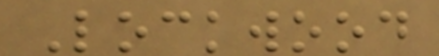Lockwood
